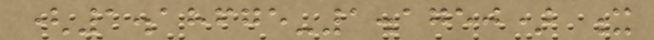(1.18675-1.1750) x
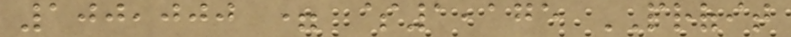100,000 = $1,175 PROFIT
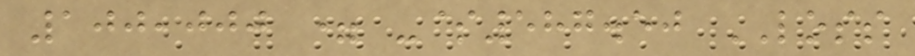100,000 = -$587.50 LOSS
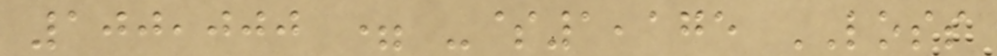100,000 = -$1,175 LOSS
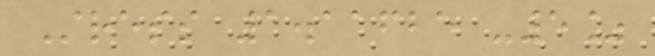Stress 1.11625 -5%
